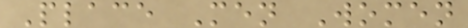Place Men Women
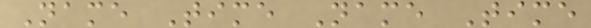Name Time Name Time
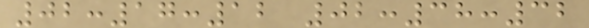02:17:12 02:38:32
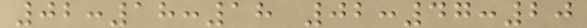02:18:18 02:47:20
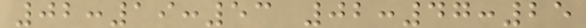02:19:53 02:47:25
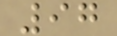97
